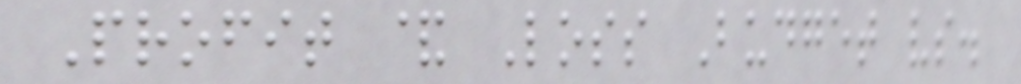Profit & Loss Budget vs.
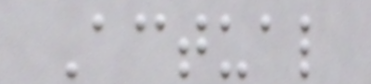Actual
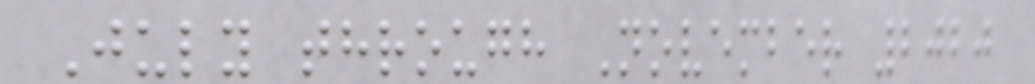July through November 2020
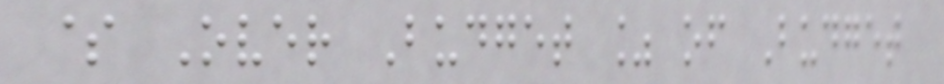$ Over Budget % of Budget
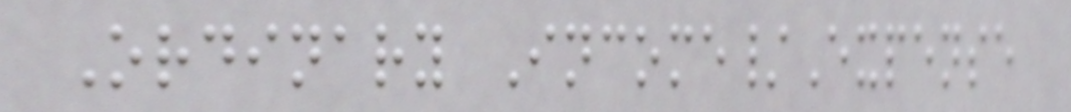Ordinary Income/Expense
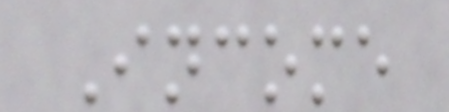Income
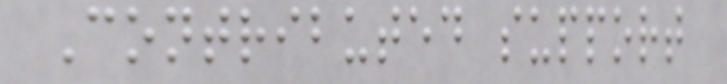Contributed support
